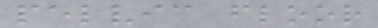pelvic floor
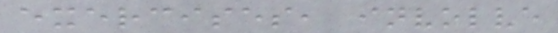exercises, involve
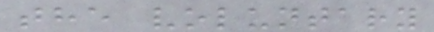the voluntary
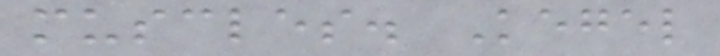muscles. Kegel
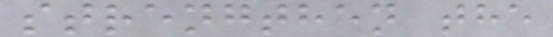strengthen the
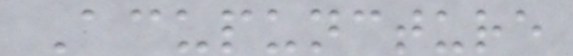Acupuncture
